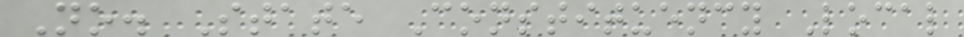No. State Constituency Local
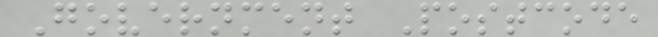Government Postcode
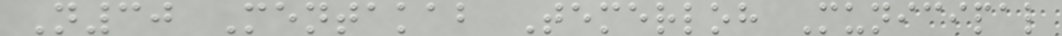N30 Mentakab Temerloh Municipal
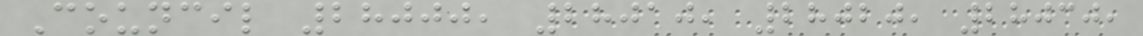Council 28000, 28010, 28020, 28030,
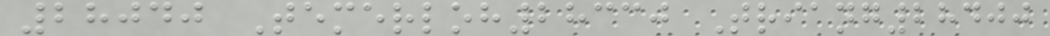28040 Temerloh28330 Triang28400
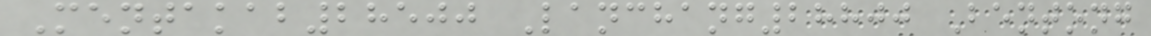Mentakab28500 Lanchang28800 Bentong
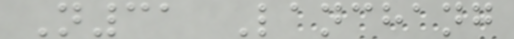N31 Lanchang
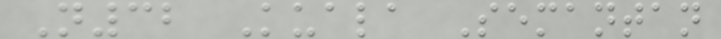N32 Kuala Semantan
